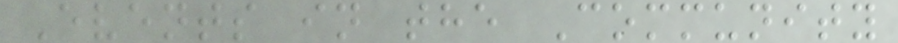Events in the Community
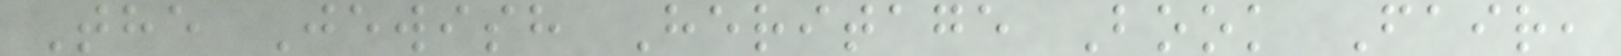The Jewish Heritage Book Fair,
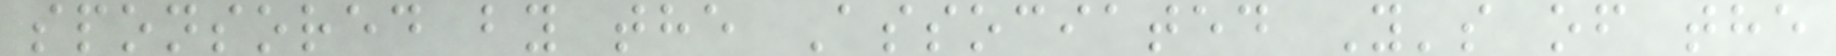sponsored by the Associated Y's of the
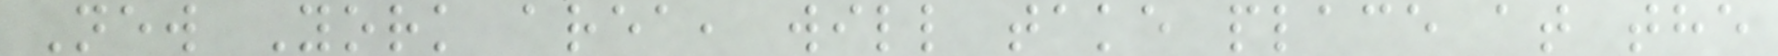New York area, will take place at the
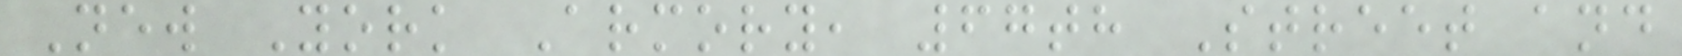New York Armory, 67th Street and
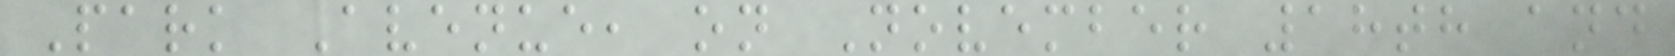Park Avenue, on November 18th and
